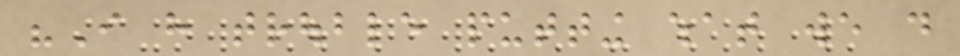"I have trouble putting what we do
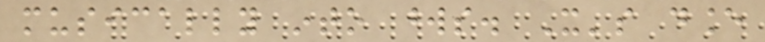musically into words. It's dance
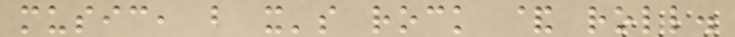music, but it's rock & roll.
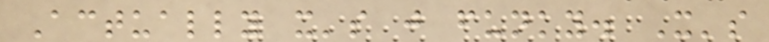Actually it's just funky. It's
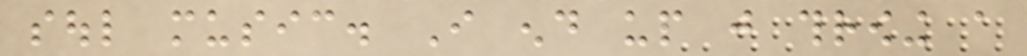soul music. I end up just throwing a
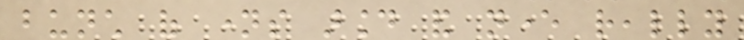bunch of names around and never really
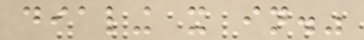dialing it in."
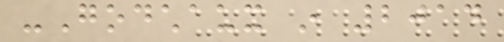-Godchaux in 2014
